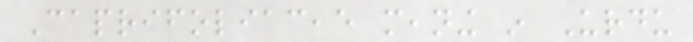Caprifoliaceae meaning in Urdu
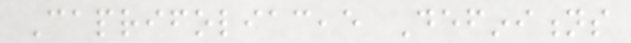Caprifoliaceae Definitions
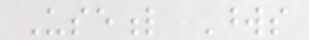Useful Words
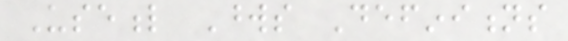Useful Words Definitions
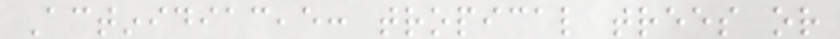Actinidiaceae: tropical trees or
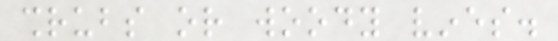shrubs or woody vines.
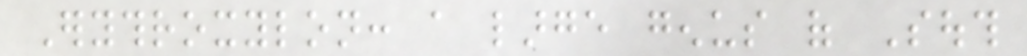Erythroxylon: a large genus of South
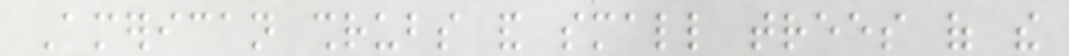American shrubs and small trees of the
